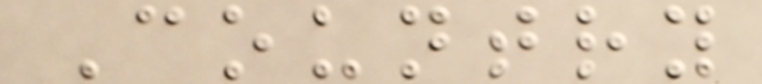Country
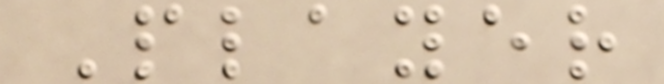Player
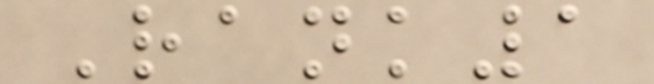Rank1
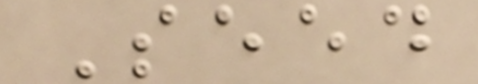Seed
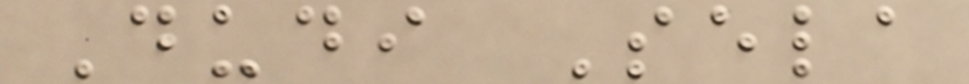Dudi Sela
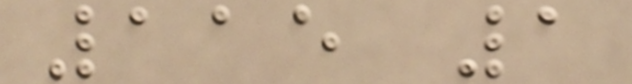115 1
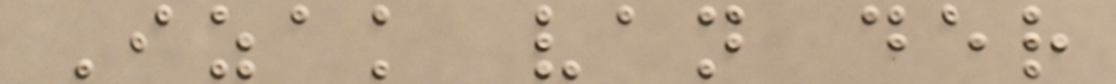Izak van der
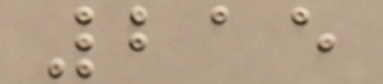215
